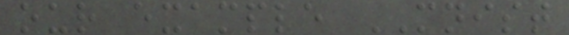our example MNIST
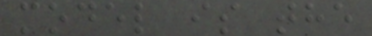model is the
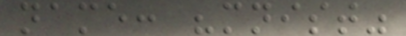name: "mnist"
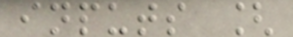inputs [
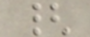{
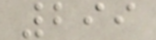299
